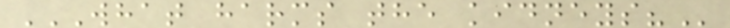WHAT HARMS THE KIDNEYS?
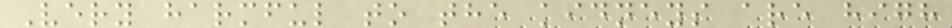Very harmful to the kidneys are high
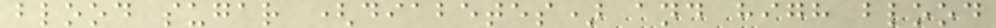blood sugar (diabetes) and high blood
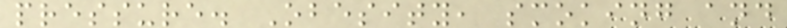pressure. Obesity, smoking and
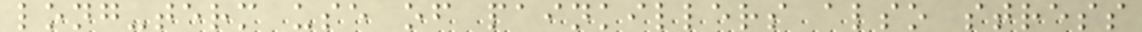long-term use of painkillers also stress
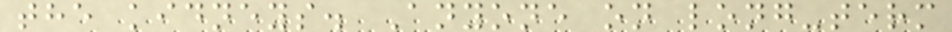the kidneys. Anyone on long-term
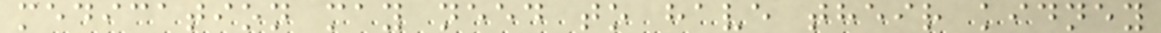medication may need to have their kidney
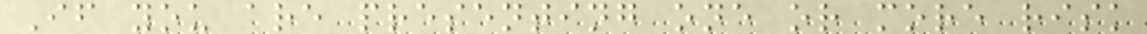If you are presenting one or more risk
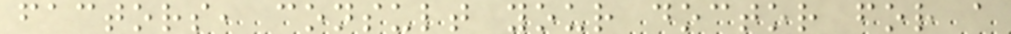factors, consult your doctor for a
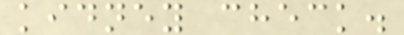kidney check.
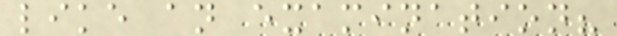like an examination?
